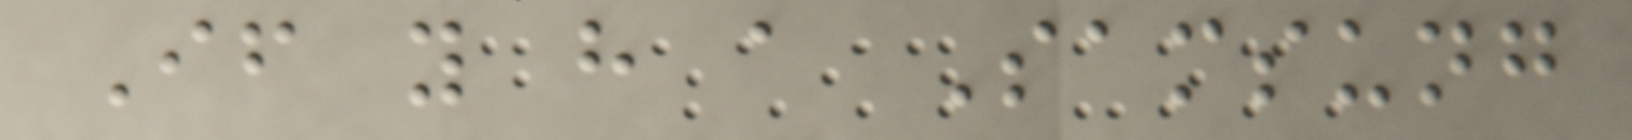If you have a Samsung
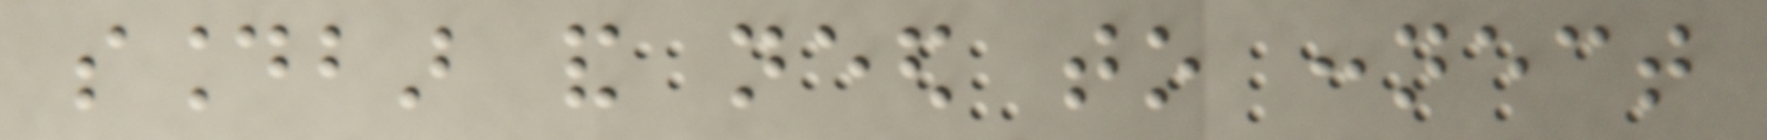soundbar and need to connect
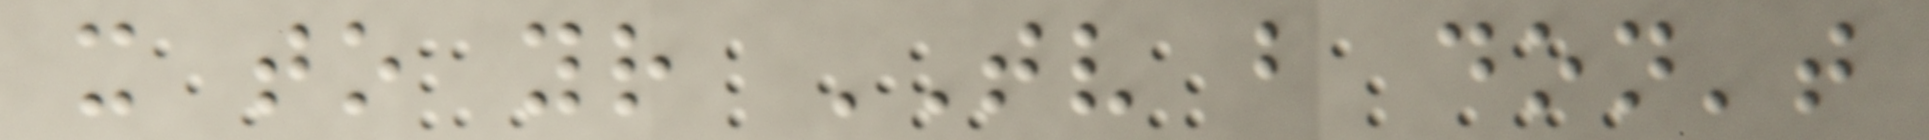it to your TV but don't
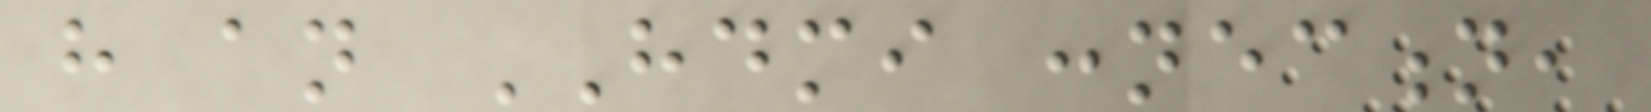have an HDMI connection,
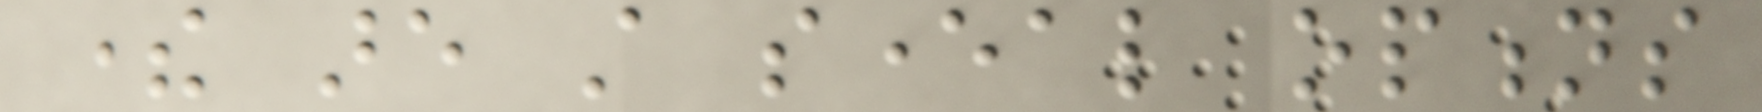there are still several options
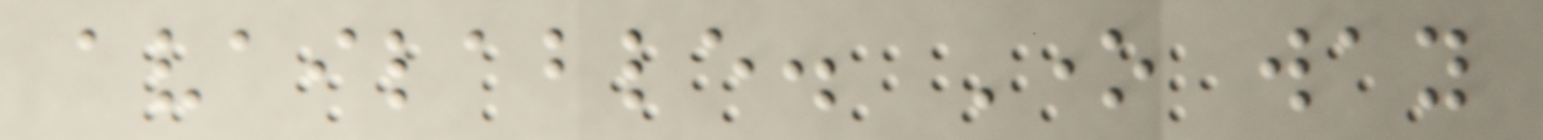available. One way
